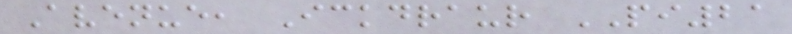Avenue, Ickdraur PI21
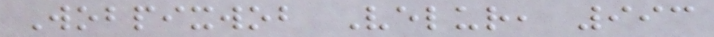Wobpixwob Velur, 993
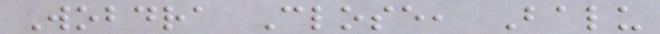Wobdra Close, Balu
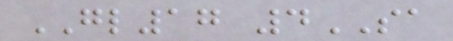GL17 4SA
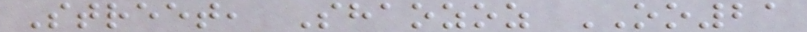Street, Shaozoz OO21
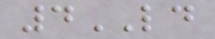4LD
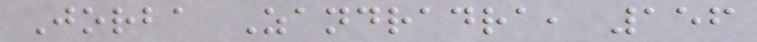Jorba Zandradra, 156
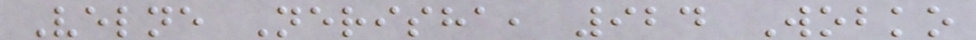Velne Nerisha, 924 Wobko
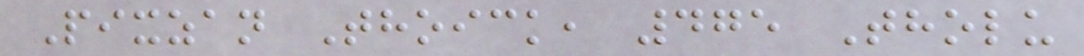Pixzan Thoick, 475 Tholu
